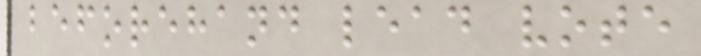beforehand lead vote
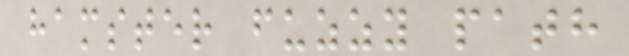hamster fuzzy path
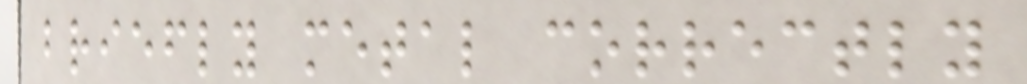briefly metal correctly
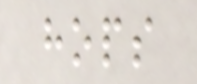hops
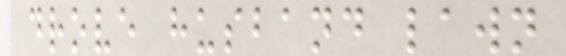drove husband lawn
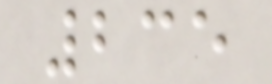235
